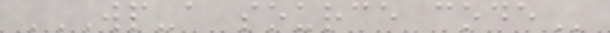WP-A SOURCE CODE
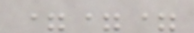===
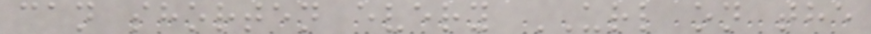can shorten every URL on the
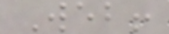Web!
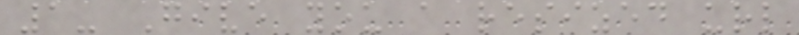1- Give you a resized url
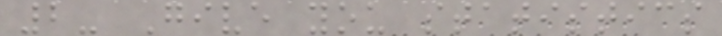2- Give you statistics
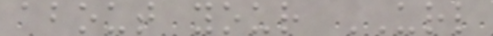about your URL
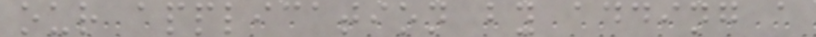our application by adding a
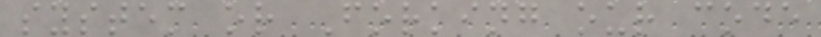system or Forking our code
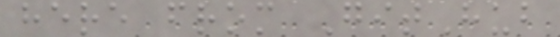here from GitHub
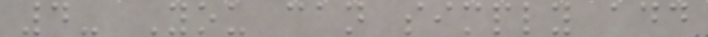4- You can simply add
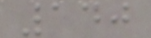140
